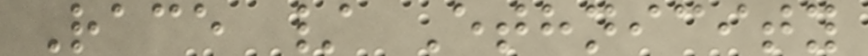Race / Ethnicity
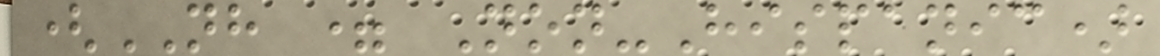(NH = Non-Hispanic)
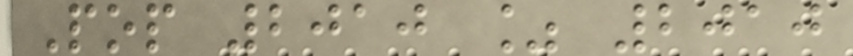Pop 2010 % 2010
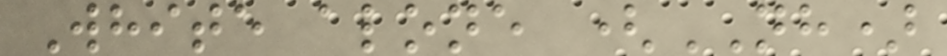White alone (NH)
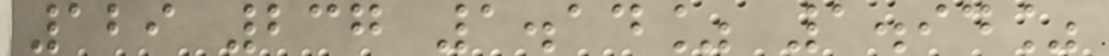129 237 1.14% 1.94%
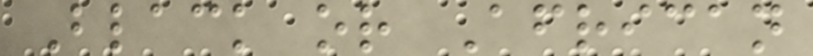Black or African
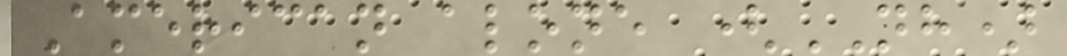American alone (NH)
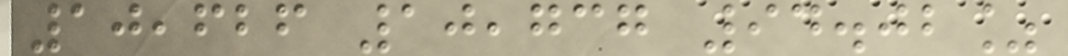10,626 10,737 94.02%
